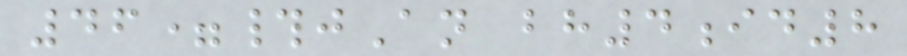46=#jAn bh4id8
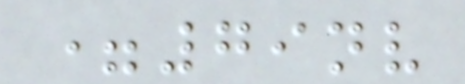=79nv
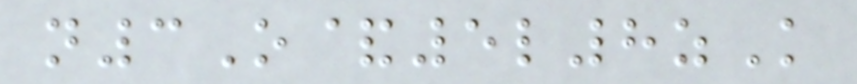n3O&5l8zK
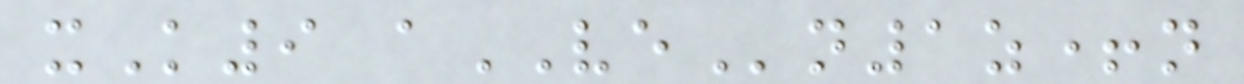xK9 aVEn1z+n
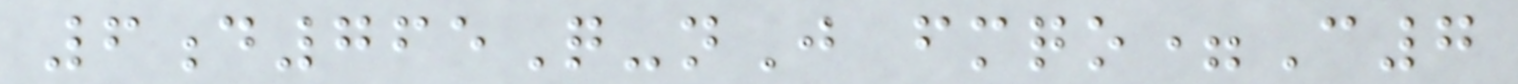6d765Q-nJ fmqo=C7
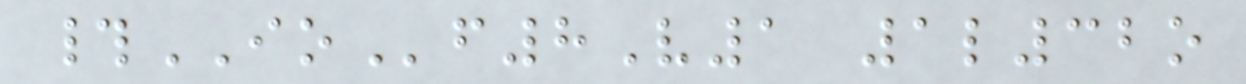#IOf8V1 1l32o
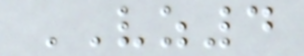VZ4
